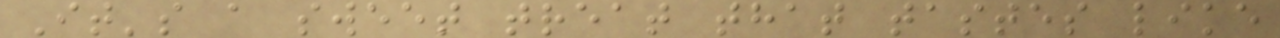It's a sweet treat that tastes like
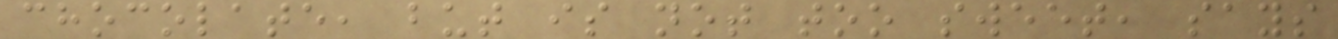chocolate, but is not too sweet, says
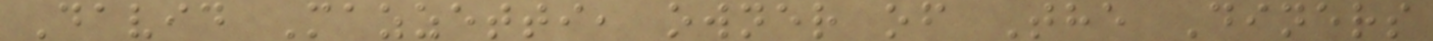David Mazzetti, owner of The Diners
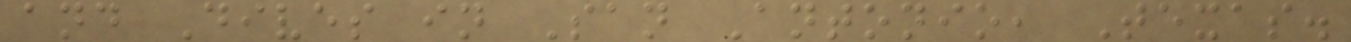and Dives in San Antonio, Texas.
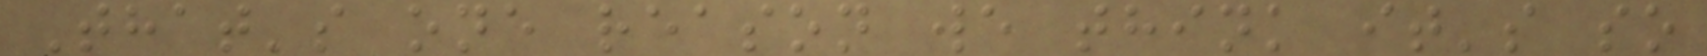That's one reason we think it's so
